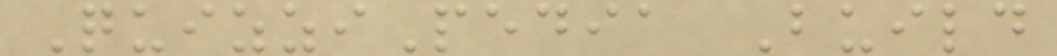QuizziPedia Build
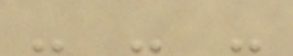- - -
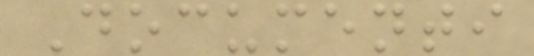Documenti
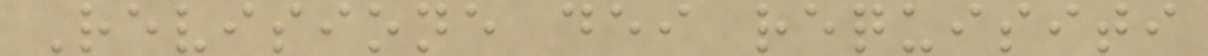Revisione dei requisiti
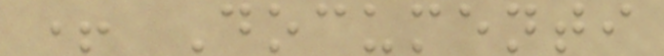+ Documenti
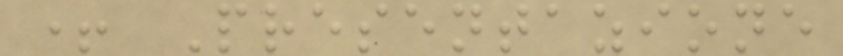+ Presentazione
